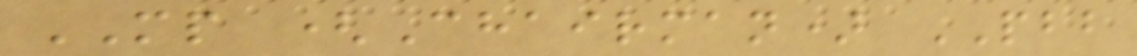MP (Chairman) PBB
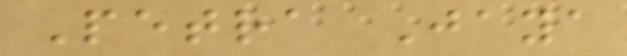Petra Jaya
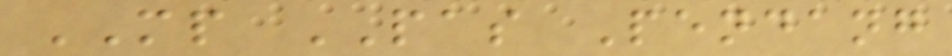MP PAS Pendang
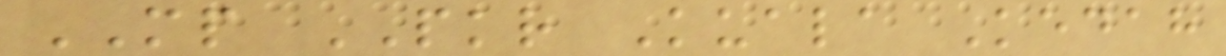MP PKR Kuala Kedah
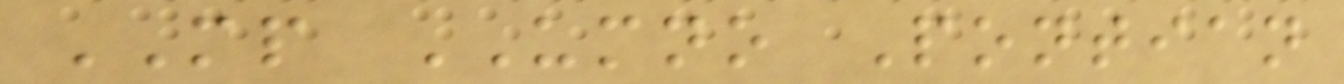MP UMNO Pontian
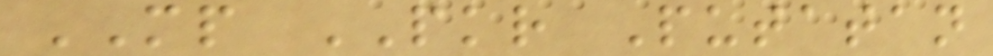MP PKR Putatan
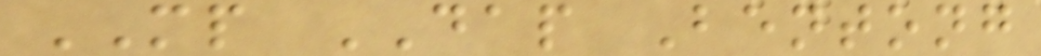MP DAP Bentong
